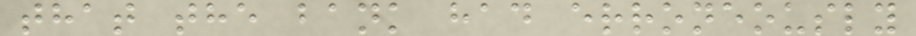that the bank had erroneously
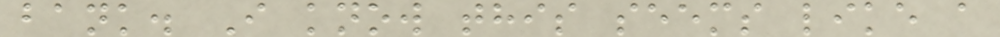bank. I know this seems like a
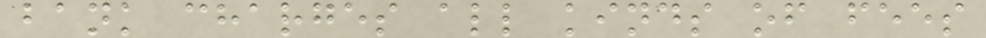bank charges all kinds of fees
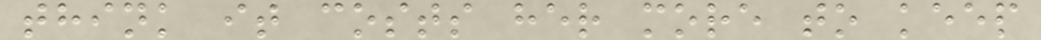think it costs her more to keep
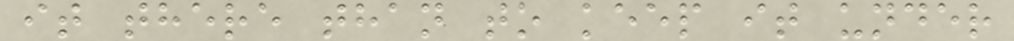it there than to keep it under
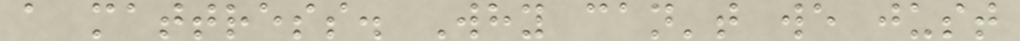a mattress. Why can't we just
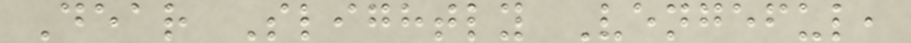Dear Slightly Vengeful,
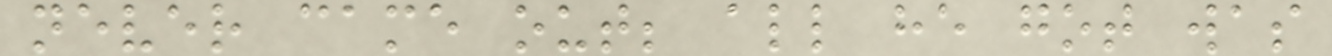never came out; all he got was
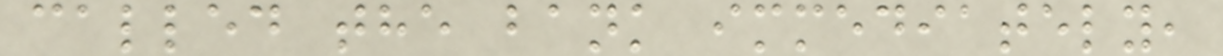called the bank immediately,
